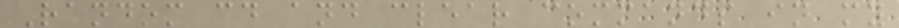Random cd and clear commands in my
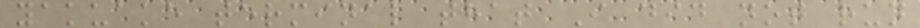yakuake terminal that I did not run
